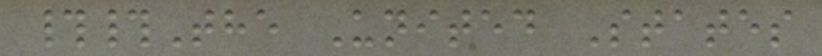##The United States
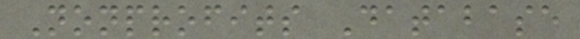Nonprofits Database
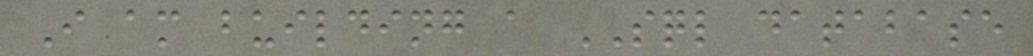I am building a SQL database
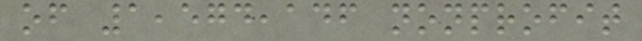of 1,574,146 nonprofit
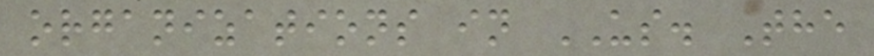organizations in US. The
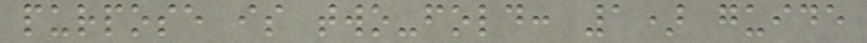purpose is two-fold: 1) guide
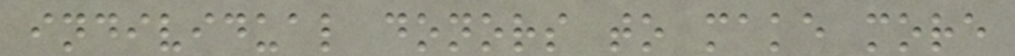individual donors to make more
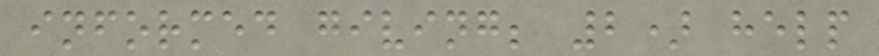informed giving; 2) help
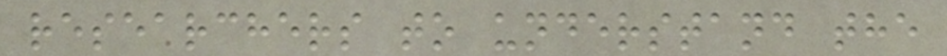researchers to understand the
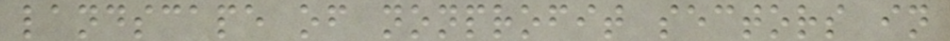landscape of nonprofit sectors in
